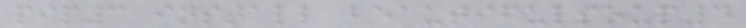pip3 install beautifulsoup4
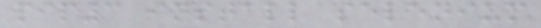pip3 install selenium
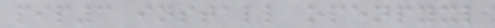pip3 install openpyxl
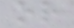or
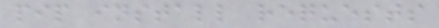pip install requests
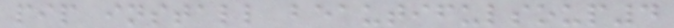pip install beautifulsoup4
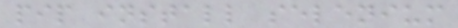pip install selenium
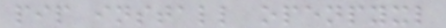pip install openpyxl
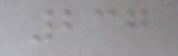237
